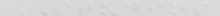STUDIOS
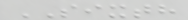SIXTH
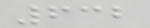632
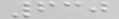630
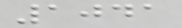1041
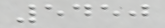5450
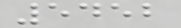5452
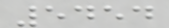5454
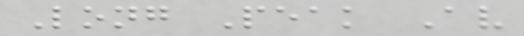Long Peak Av
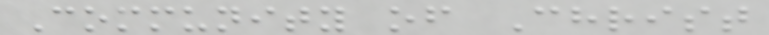Community of Christ
